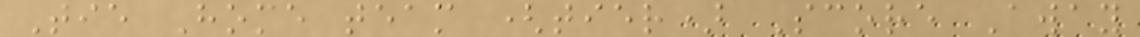Tie Home team (tier) Score Away
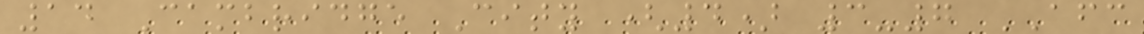14 Cambridge City (4) 3-7 AFC
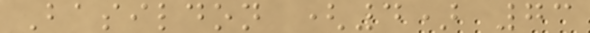Basildon (4) 73
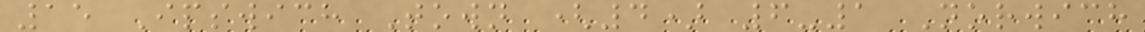15 Ipswich Town (4) 6-1 Norwich
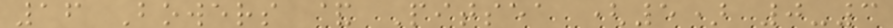16 Bowers & Pitsea (5) 0-3
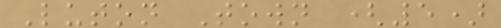Luton Town (5)
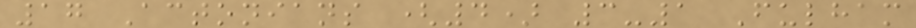17 Actonians (4) 3-1 Fulham
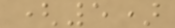(5)
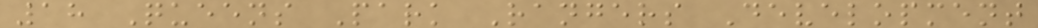18 Queens Park Rangers Development
